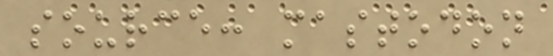source: mastodon
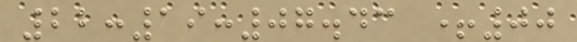22:19:07.43 +00
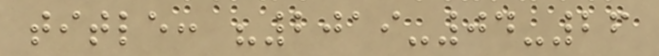title: "2019-04-26
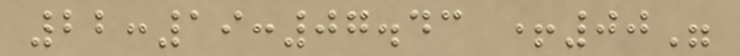22:19:07.43 +00"
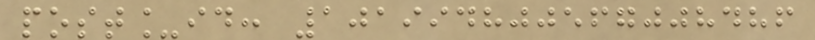post_id: 101994800567008486
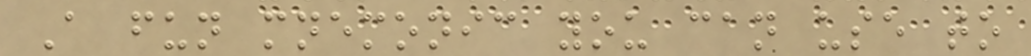A fun mnemonic you can use to
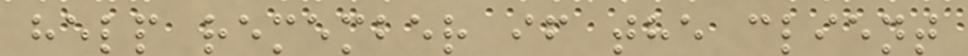help remember if the client
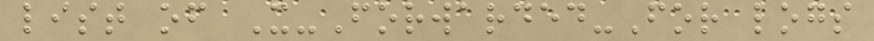list of X-Forwarded-For logs
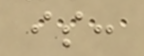is:
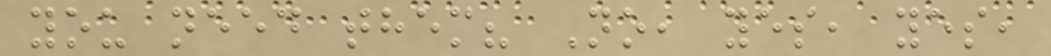you need them? No, yes, yes,
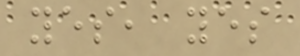yes, yes
